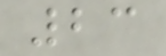23
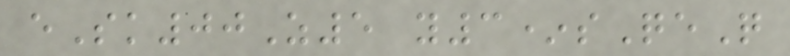eSk00Z5 y3*sQeQ
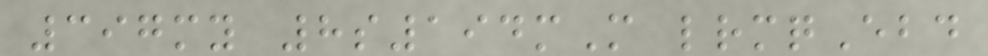397my 8s194mM lrmqEbd
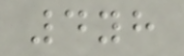4yh
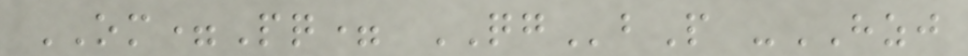OM=Pq= QGbP -HZJ
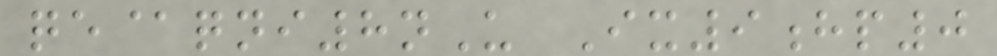qe@qni8nU Ix9hp0
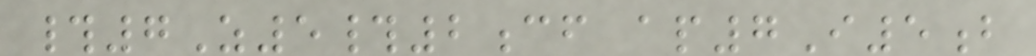#7Z5#2cf ap7I5b
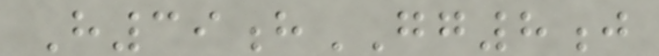H39hGG8j
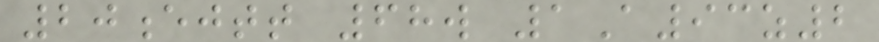20ejtt 68w 1A93z2
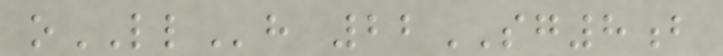oLLh 22SG8b
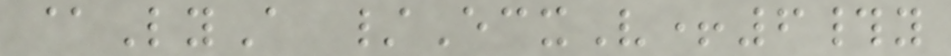@LyA /EcxV+6#y
